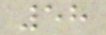58
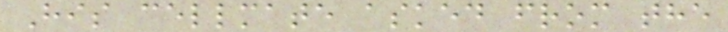His cellmate asked from the
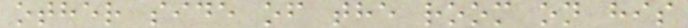other side of the room on his
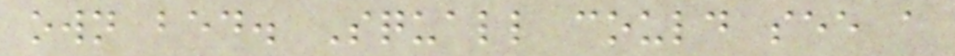own bed. Squall could see a
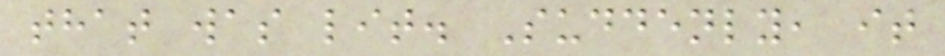that was lit. Suddenly, it
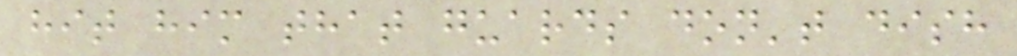hit him that guards don't dish
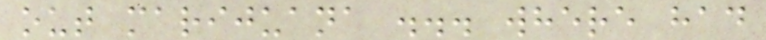out marijuana ... where had
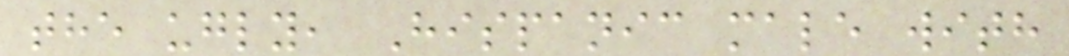the ugly, Hispanic male with
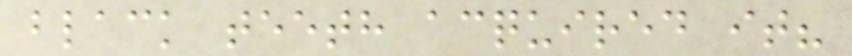black teeth acquired it?
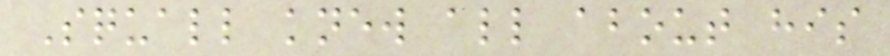Squall knew all about his
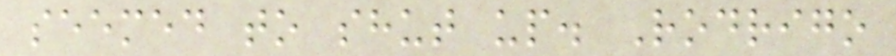seemed to shut up. Rodrigo
